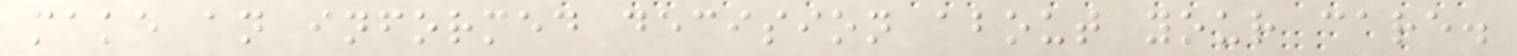make an informed decision about your care.
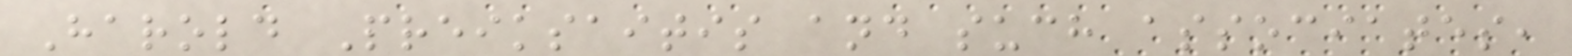Harold Preiksaitis and such associates,
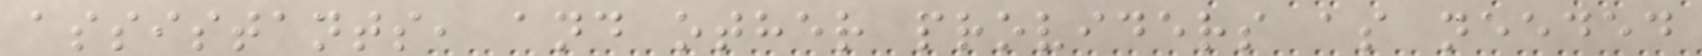assistants, and other providers as needed
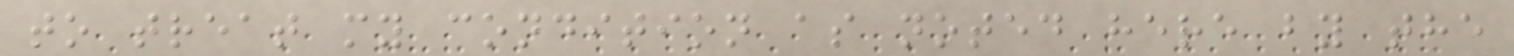to treat my condition as noted here by the
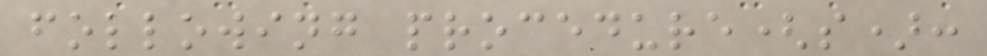following procedure(s):
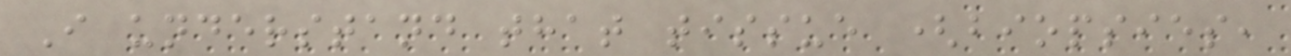I understand that tissue (biopsies,
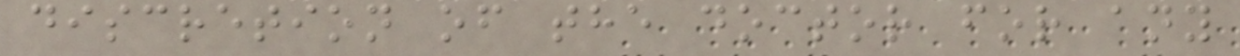discretion of the doctor for any
